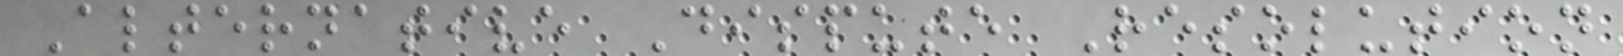Alternative Dispute Resolution
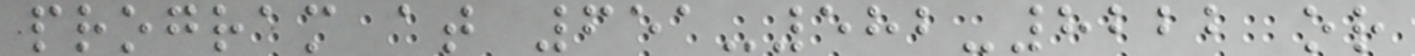program at 651-582-8222 or
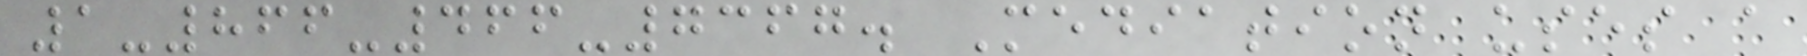1-866-466-7367. Mediation uses a
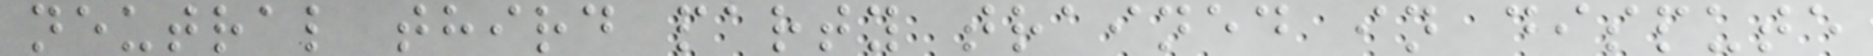neutral third party trained in dispute
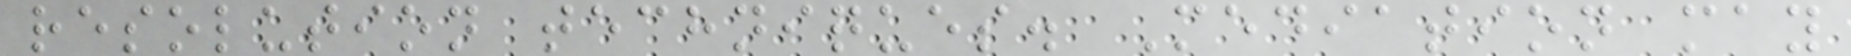resolution techniques. Mediation may
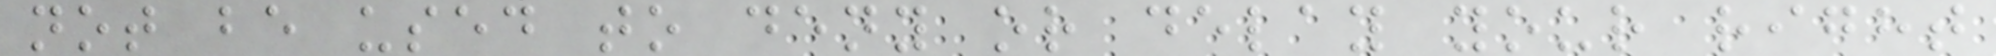not be used to deny or delay your right
